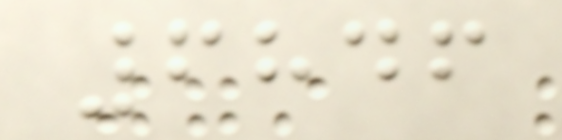6846
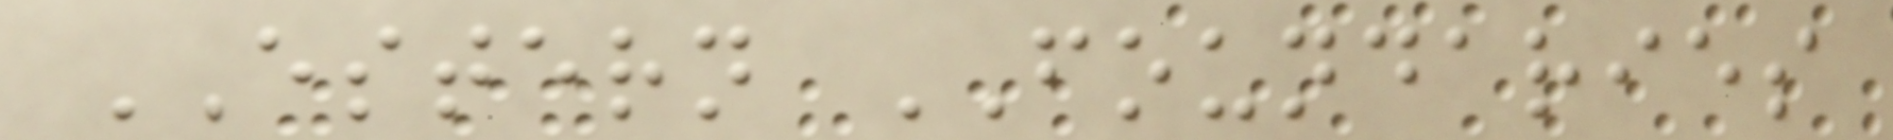ESTERN FOUNDARIES
